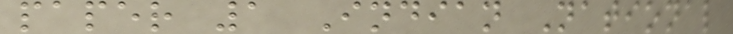paper 1 Indian National
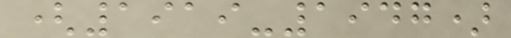(1919-1947)
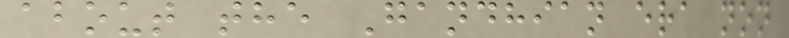about the Gandhian era non
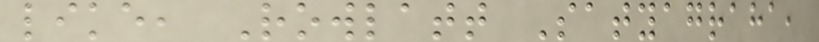like, Rowlatt Satyagraha,
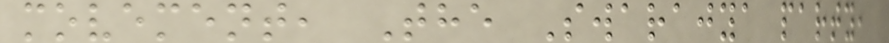movement, The Swarajya party,
